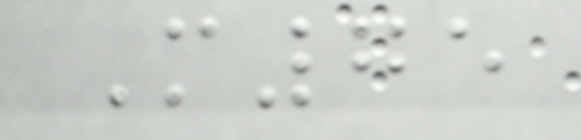M75
